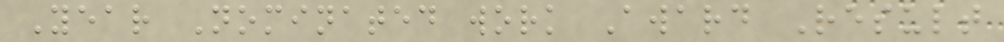Year Nominated work Award Result
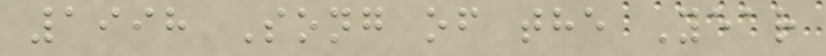1998 Song of the Year
